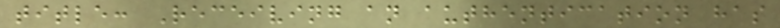title: Receiving an authentication has
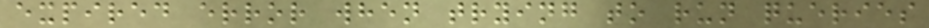expired error when trying to run queries
